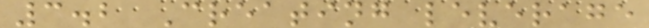3.2 Creating leverage
